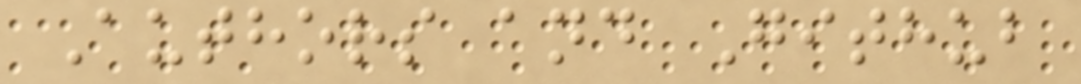Authors and Github
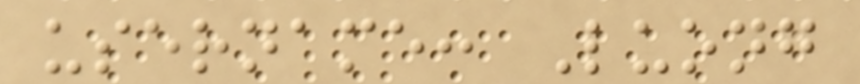username: Luong
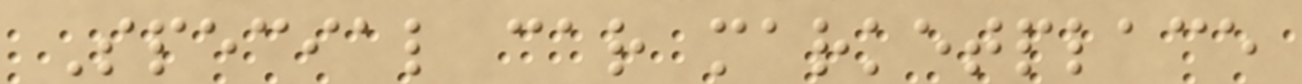Special car marketplace
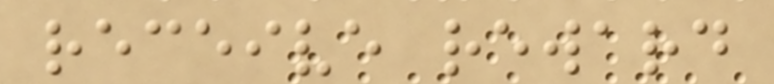receive reward
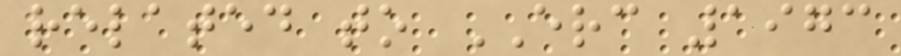related to ERC 1973
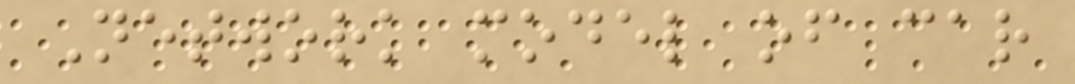Network model of car
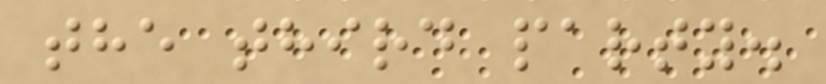the third party.
